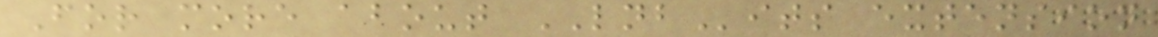For more about LNBits extension
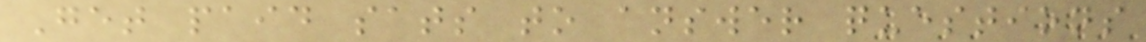Get paid sats to answer questions
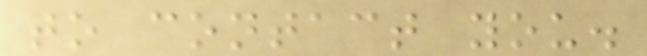to contact you.
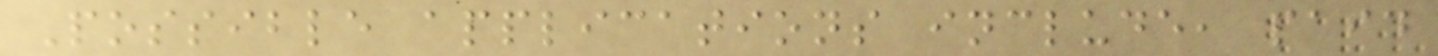Possible applications include, paid
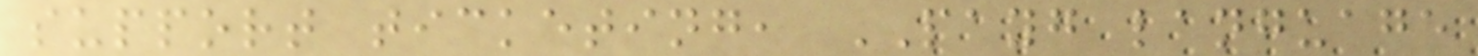support ticketing, PAYG language
